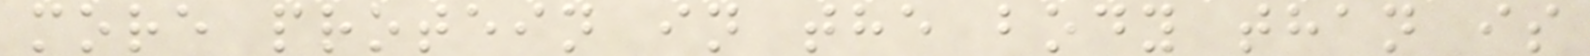more protein in the body than is
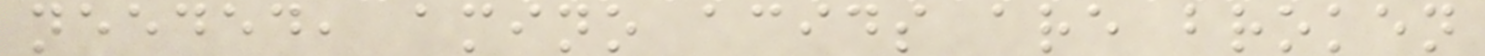needed, amino acids are broken
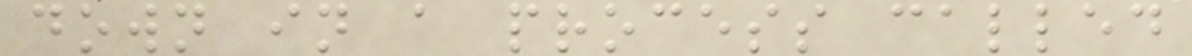down in a process called
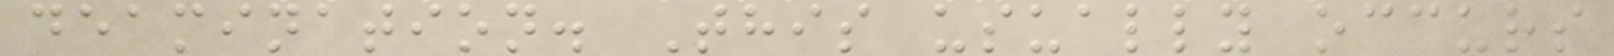deamination. This usually occurs
